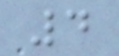4
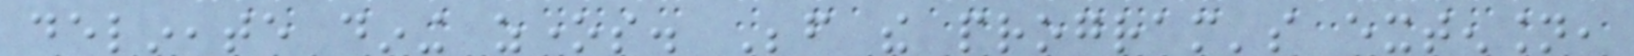delineate dining zones. Before the program's extension,
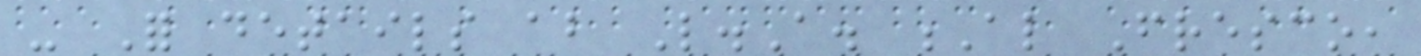- For details about L.A. Al Fresco,
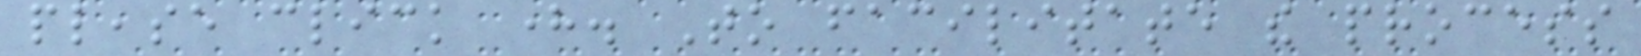please click here. To facilitate the process
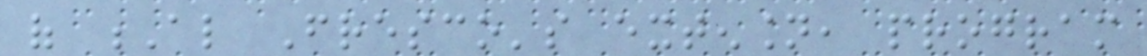of Al Fresco's extension, program
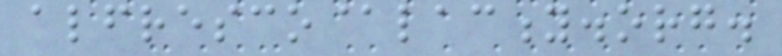alfresco@lacity.org.
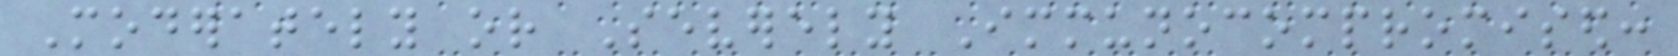Moderately or Severely Immunocompromised:
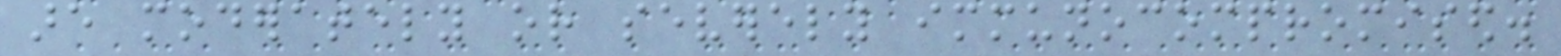are moderately or severely immunocompromised.
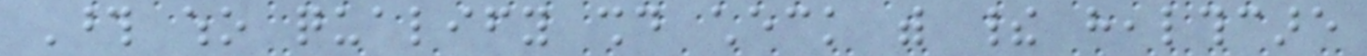Those who qualify should check with their healthcare
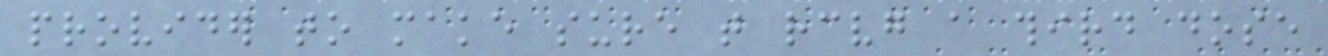provider to make sure that receiving a third dose
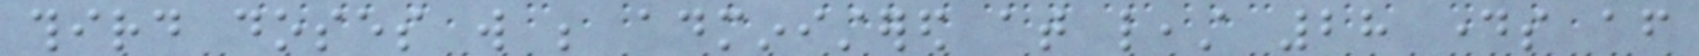third doses will be administered at least 28 days after
